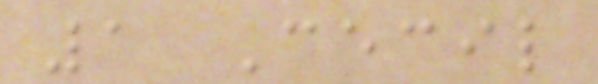1 Cecil
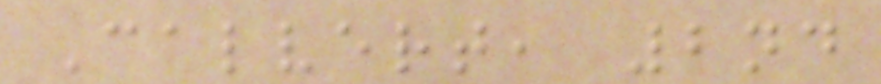Calvert, 2nd
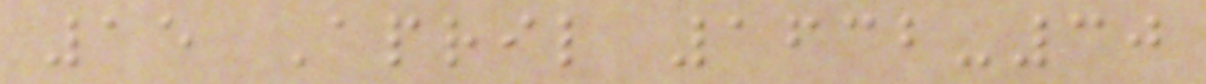15 April 1632-30
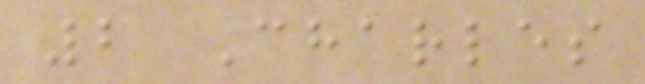2 Charles
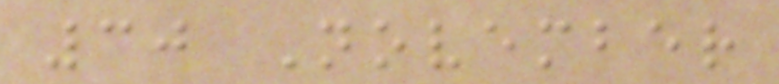30 November
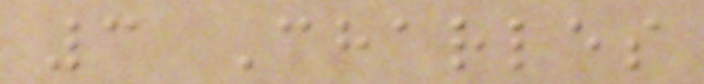3 Charles
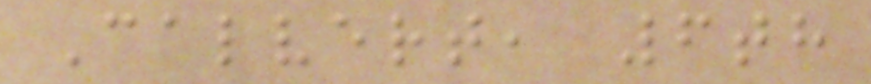Calvert, 6th
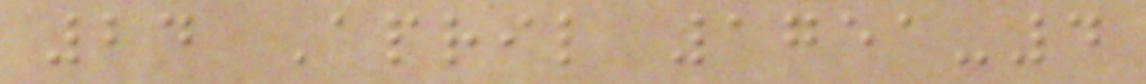24 April 1751-4
